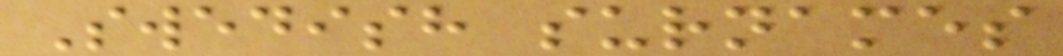Swedish surnames
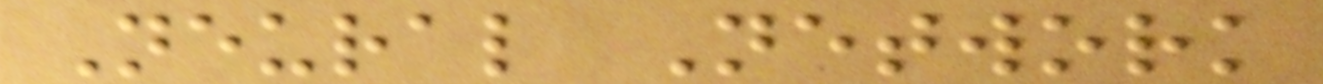Neural Network
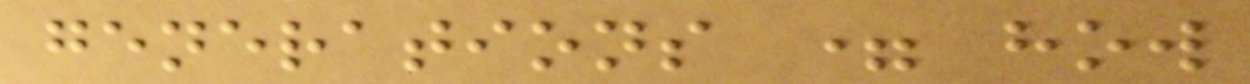generations = how
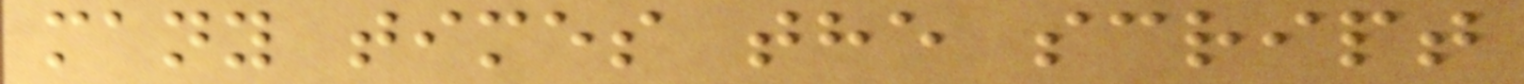many times the script
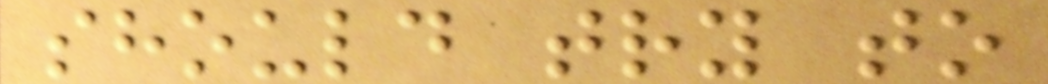should try to
